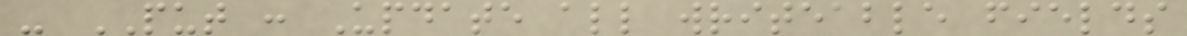- PUT : Update all writeable fields
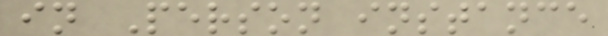in Person instance
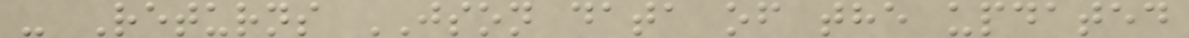- Returns JSON data of the updated
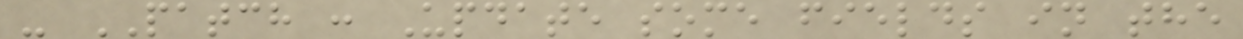- PATCH : Update some fields in the
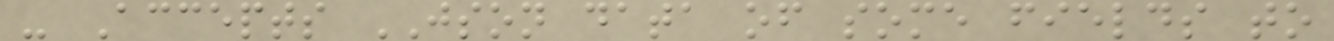- Accepts JSON data of some fields to
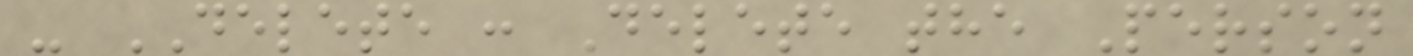- DELETE : Delete the Person
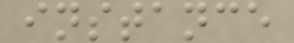instance
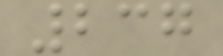237
